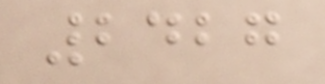2427
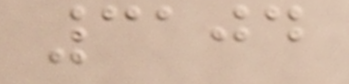3104
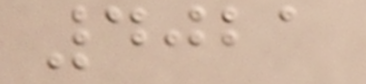4021
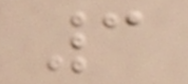3
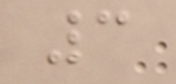3
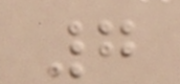7
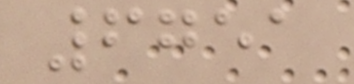6751
